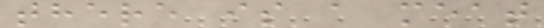there is a meat
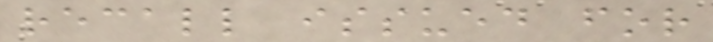recall issued for
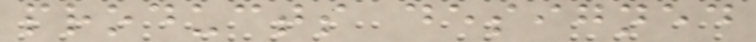products designed
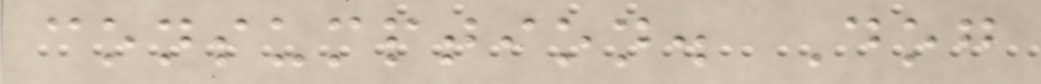consumption. Dog
